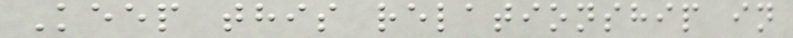Keep this relationship in
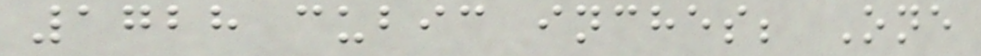1728 cubic inches; One
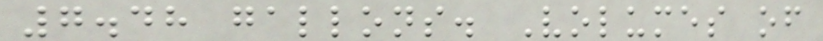7.48 gallons. Volumes of
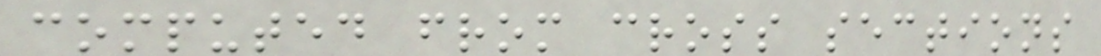computed from cross sections
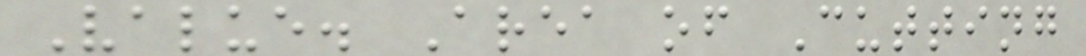Value. Area of Cutting
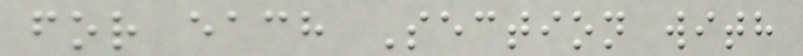for each Section with
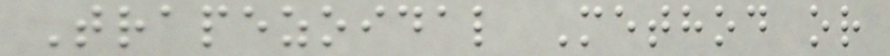Trapezoidal Method or
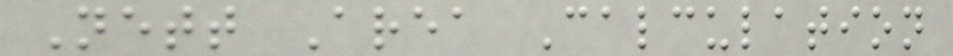Nett Area Calculation
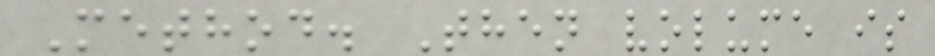Method. Then volume is
